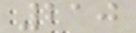210
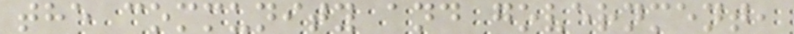the community and government,
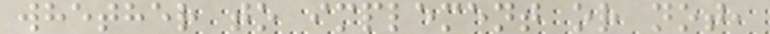whether to implement or not,
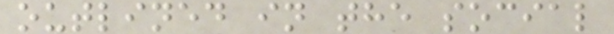outlined in the social
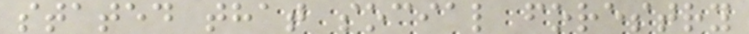stated that social forestry
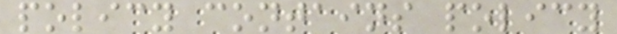policy contains policy
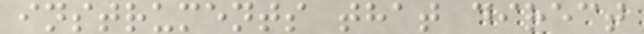instruments that direct
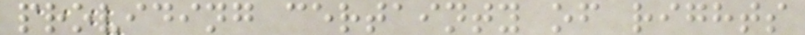providing certainty of rights
